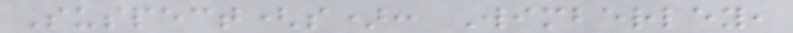Suspect(s): Wimberley,
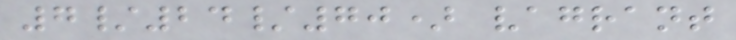7/24/70) vagrant
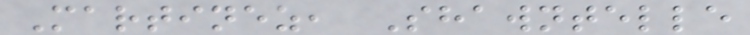Martinez, Shawntelle
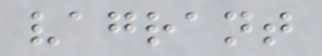vagrant
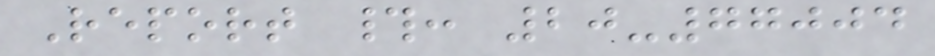Report #: 20-77004
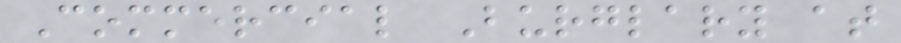Commercial Burglary at
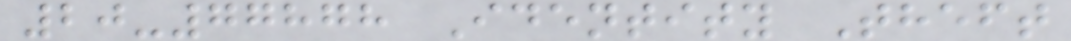20-77878 Identity Theft
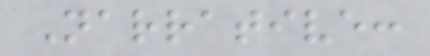Narrative:
